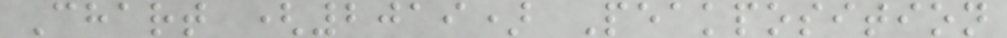Chart (2019) Peakposition
